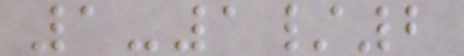1-1/2
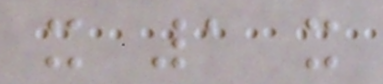x 1 x
